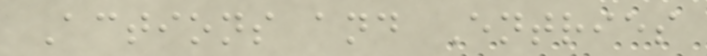Actions and Entries
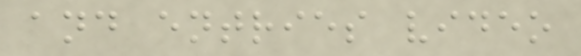and entries video
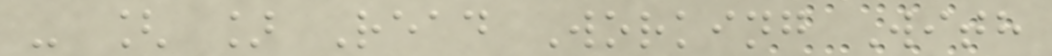- [ ] Read Working With
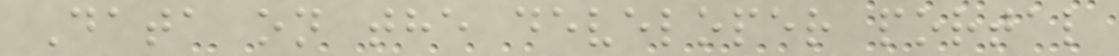Data on the developer portal
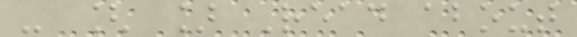- [ ] Read about
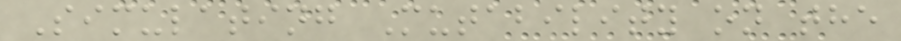Simulating Mutability on the
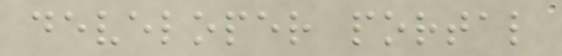developer portal
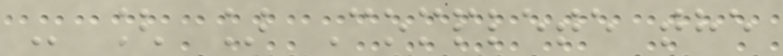- [ ] Complete the
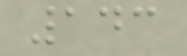143
